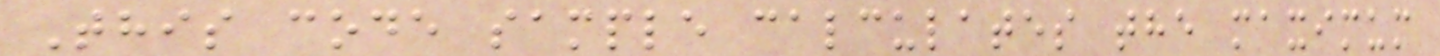This code sample calculates the maximum
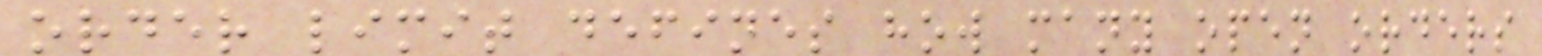order limit defines how many open orders
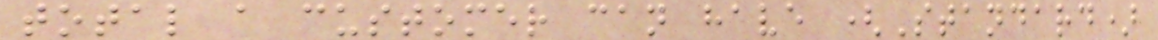total a customer can have (Standard)
